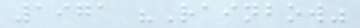1971 "Rainbow"
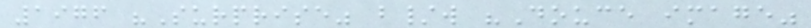1976 "Surprise" b/w "Douce image"
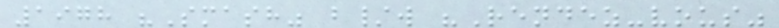1978 "Smash" b/w "Rendez-vous"
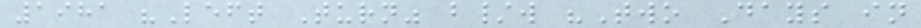1981 "Left Turn" b/w "Two Days in
